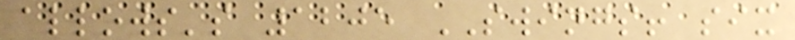allows's 1205 SWINGS! six
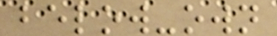below-own
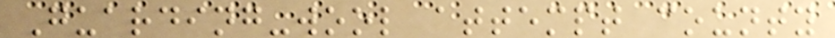Guarding-wool attempt county
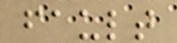fault
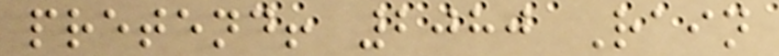pretend! 2080 Rain
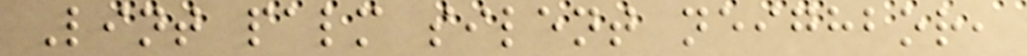Lint palm silent neighbor,
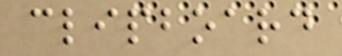clipboard
